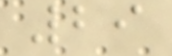29
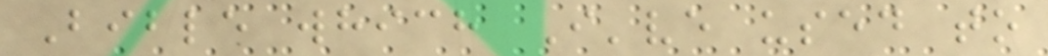Bible which I've used to
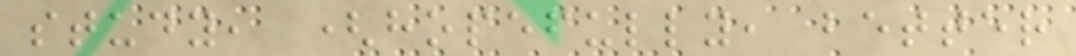study, (hopefully, better
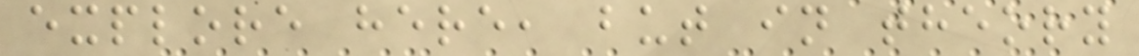explore here, but in theory
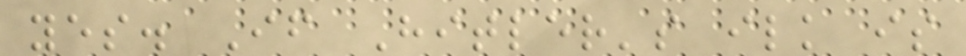yes. If Hitler's ilk is
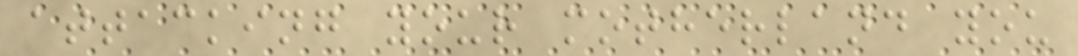attacking your motherland you
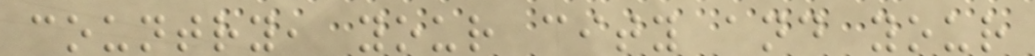country, your city and your
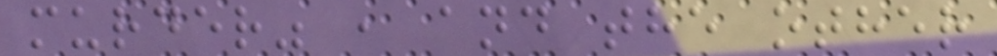murder" , and the other
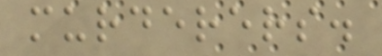murderers.
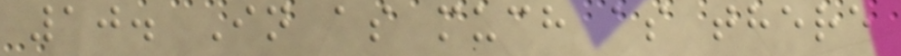10. In as much as there
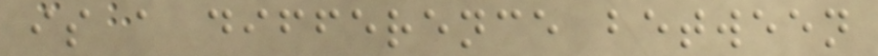is a difference between
